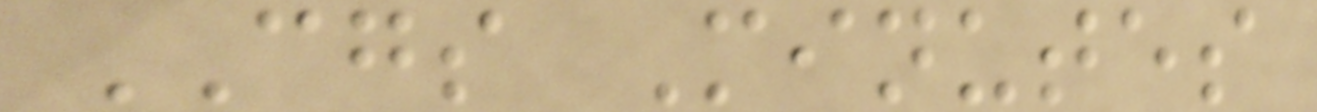CGS Minutes
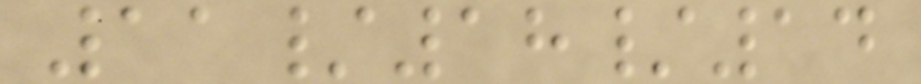11/18/14
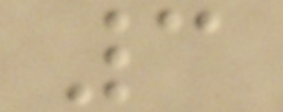3
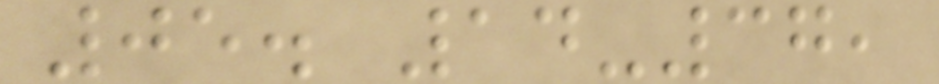05. 14-37,
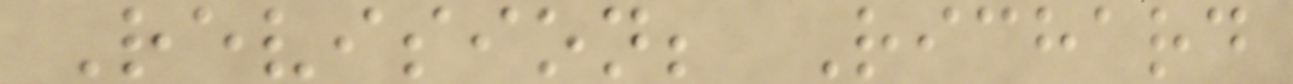Revision; Richard
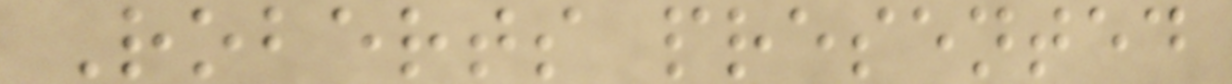Roberts presented
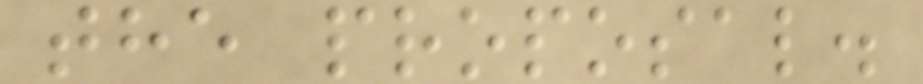the proposal.
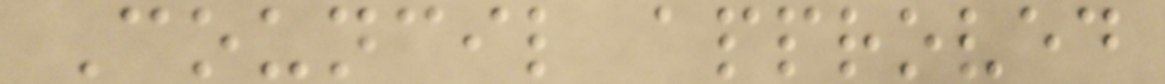Council approved
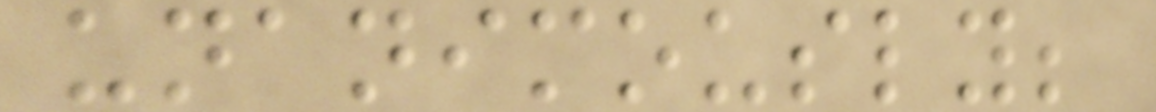unanimously;
